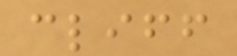cliff
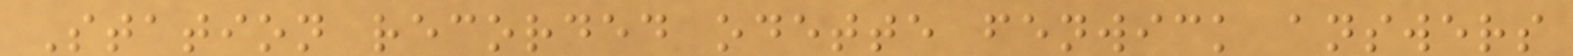Station recorded odette fenwick answers
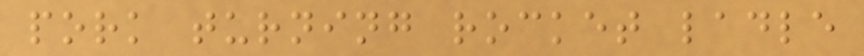pork turning rocket ladle
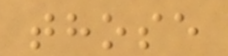those
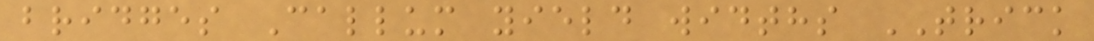bridges Callum yield widths TRICK
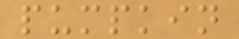pumpkin
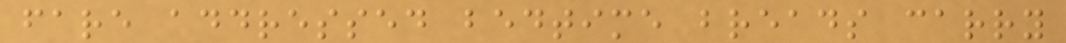fare addressed bedtime breads carry
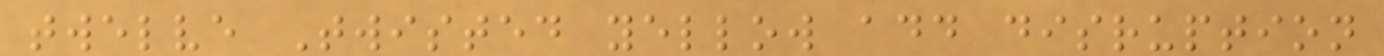twelve Twisted yellow add disruption
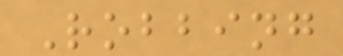Robbing
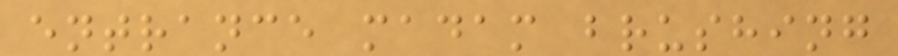entrance madam brushing
